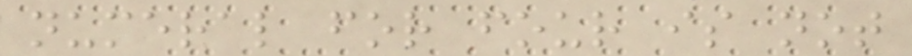numeral for four is not
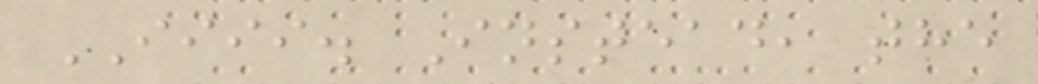IIII. Instead, the
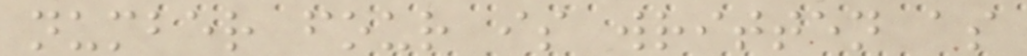number four is written as
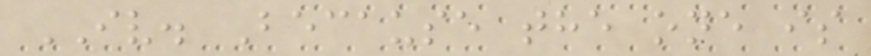IV. Because the one is
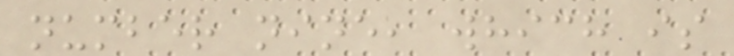number nine, which is
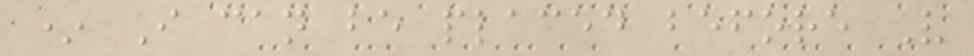* I can be placed before V
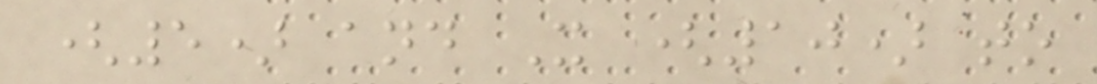(5) and X (10) to
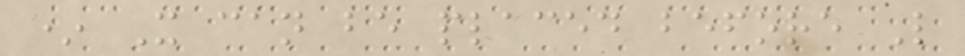* X can be placed before L
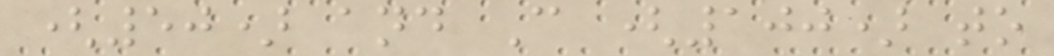(50) and C (100) to
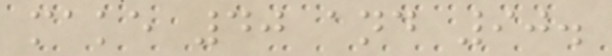make 40 and 90.
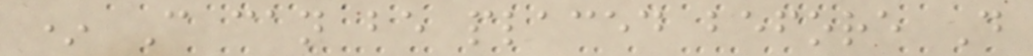* C can be placed before D
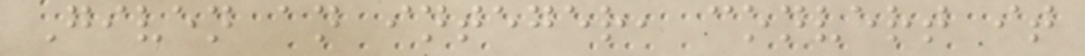Given an integer, convert it
